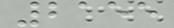2155
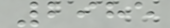2985
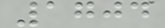1704
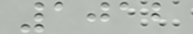1012
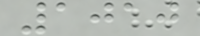1010
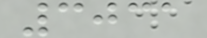3031
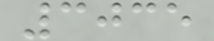3035
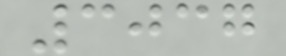3037
